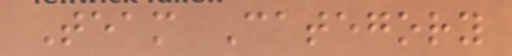Team Category
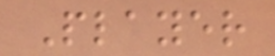Player
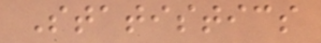Statistics
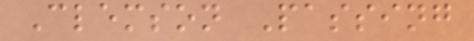Clemson Passing
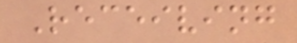Receiving
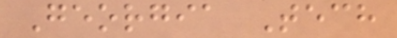Georgia Tech
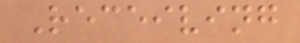Receiving
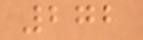272
